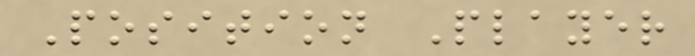Position Player
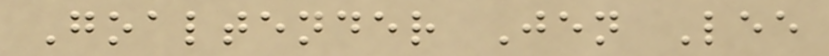Goaltender Jen Lee
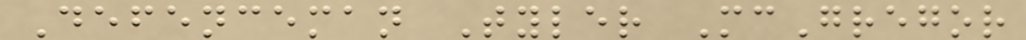Defenceman Tyler McGregor
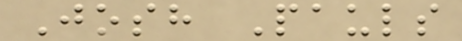Josh Pauls
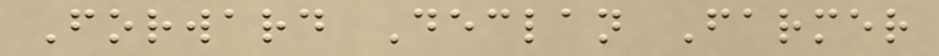Forward Declan Farmer
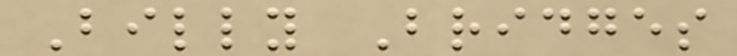Billy Bridges
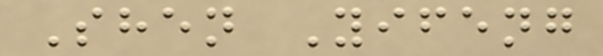Shen Yifeng
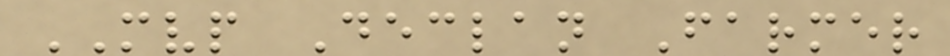MVP Declan Farmer
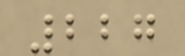227
